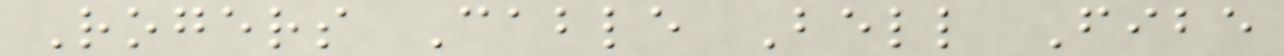Rogers Cable Bell Fibe
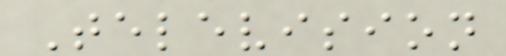Television
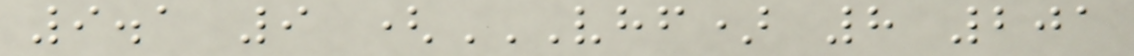9.1 9 (VHF) 8 201
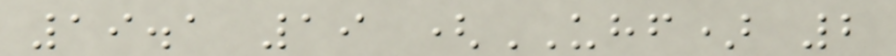19.1 19 (UHF) 2
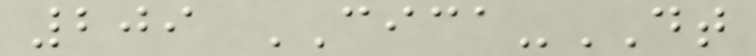209 CICA-DT
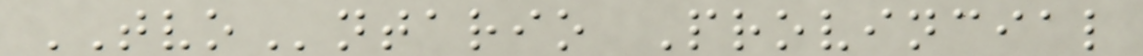TVOntario Provincial
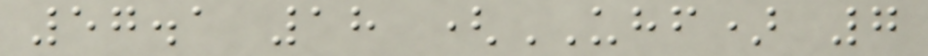57.1 18 (UHF) 7
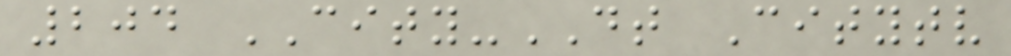204 CITY-DT Citytv
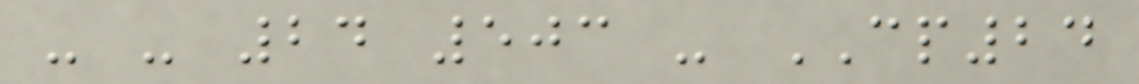- - 24 503 - CP24
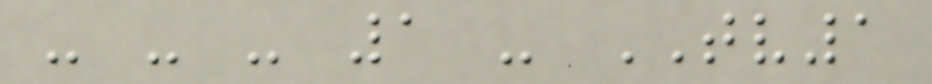- - - 1 - TV1
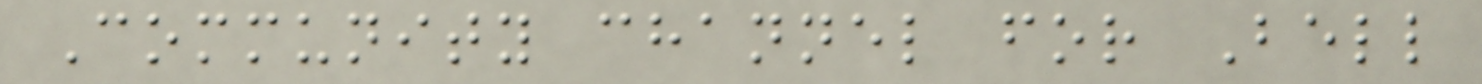Community channel for Bell
